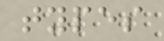types
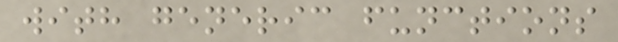with generic functions
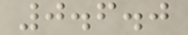0.6.0
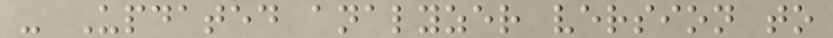- Updated analyzer version to
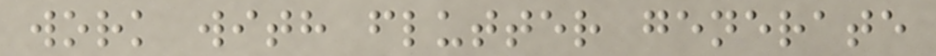work with flutter generate
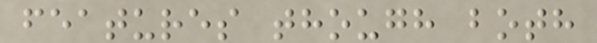features though both
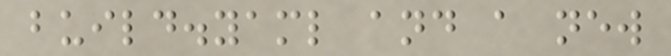build.yaml and a new
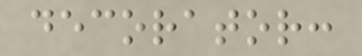decorator:
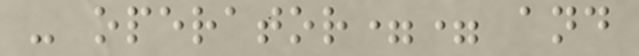- operator== and
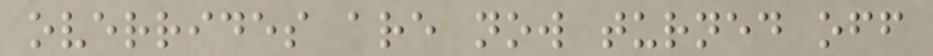overrides are now turned off
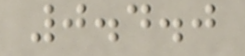0.4.0
